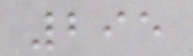295
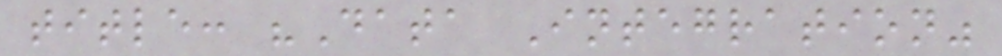title: "Data Integration"
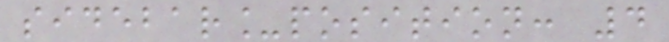sidebar_position: 4
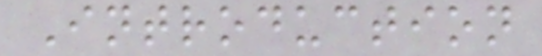Introduction
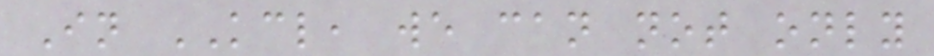In KCL, we can not only
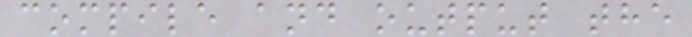compile and output the
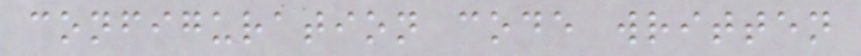configuration code written
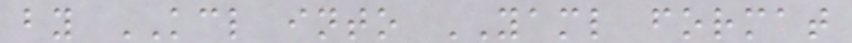by KCL into YAML format
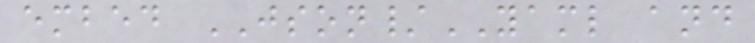embed JSON/YAML and
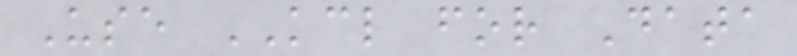Use KCL for Data
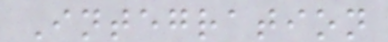Integration
